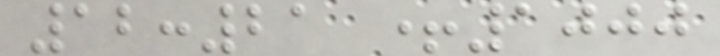12:21 +1000
